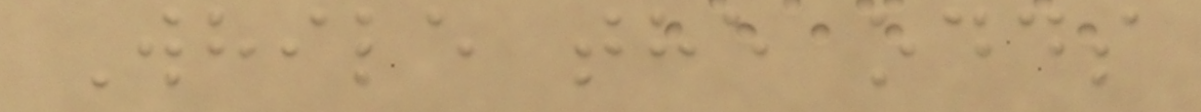While the odds
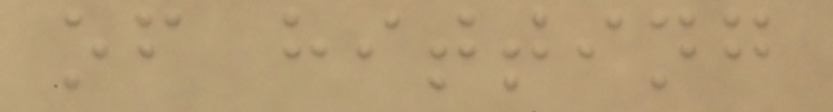of hitting
